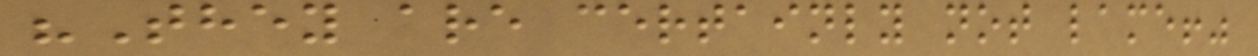"They are certainly not lame!"
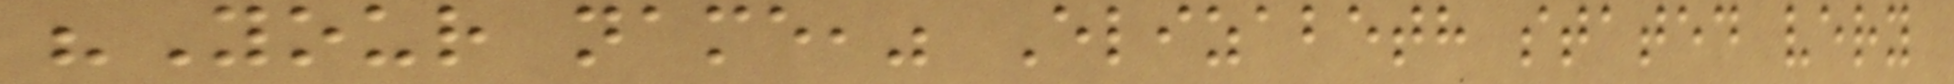"Your name," Elizabeth stated very
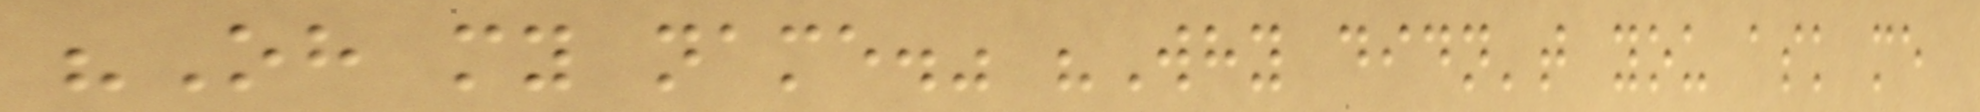"Oh my name." "Why didn't you ask me
